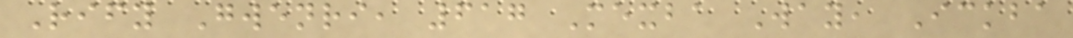Rify Gwenri, 617 Mexba Way, Ickba
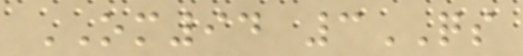OM94 3QS
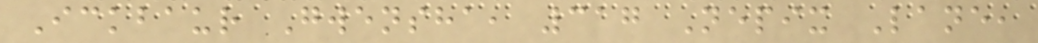Ickbaur Gwensha, 317 Nepix Lane,
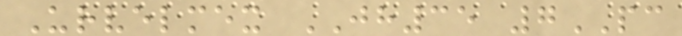Urvelmex JH35 7PC
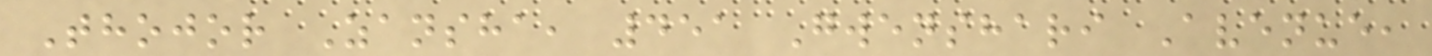Thojor Zansha, 451 Gwenshari Avenue,
